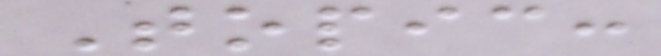Topic:
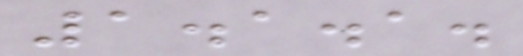1.1.1.
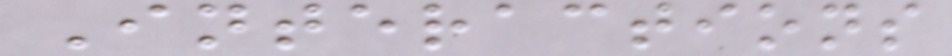Interactions
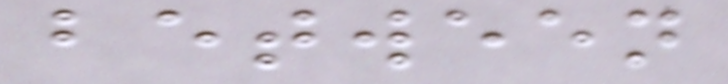between
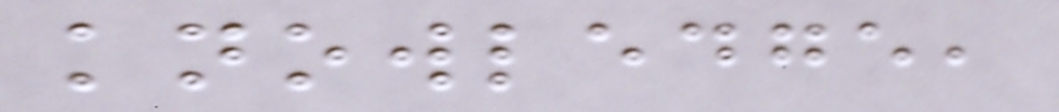knowledge,
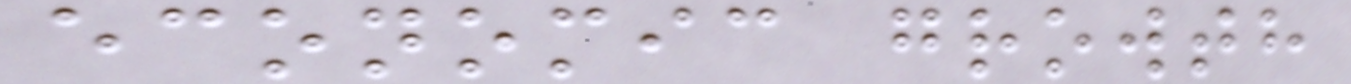economic growth
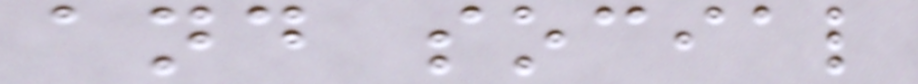and social
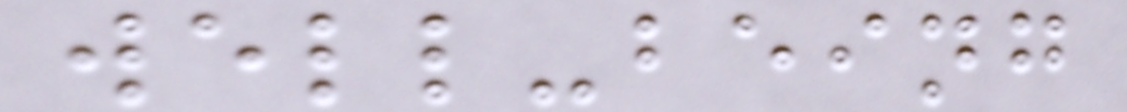well-being
